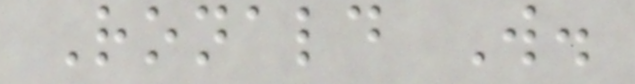Ronald W.
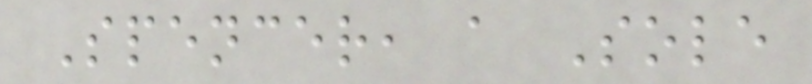Spencer, a Sole
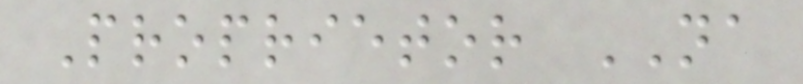Proprietor NA
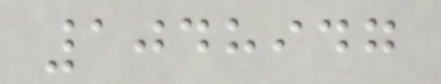1048947
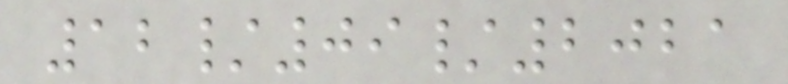12/09/2021
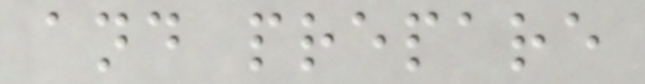and prepare
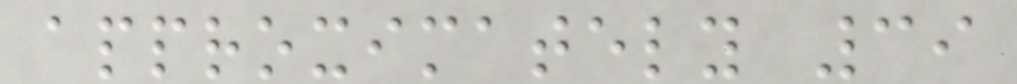approximately 39
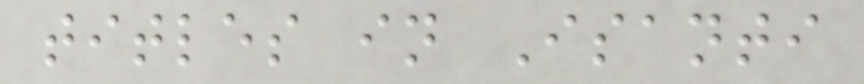titles in Isanti
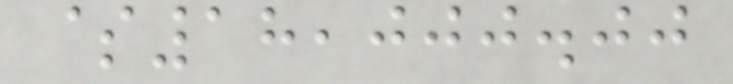$18,000.00
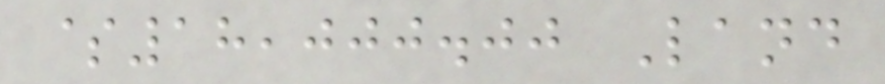$18,000.00 Land
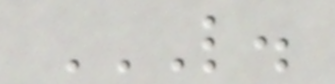L.
